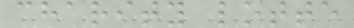charity lotte
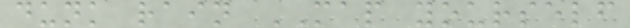dunk rain MAP yourself
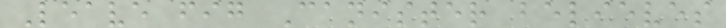Leave fig Canister believes
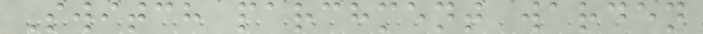Switch parchment warden
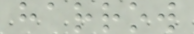harrow
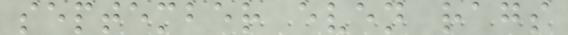september even rags
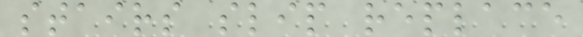stairs slip replace
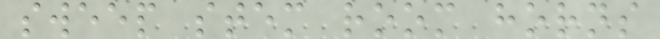sweep stem room horns
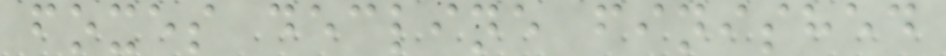foxes decline finished
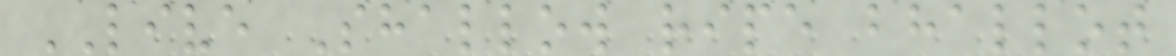LIVE Shallow ripe bhallot
